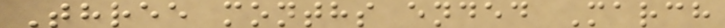Three months ended March
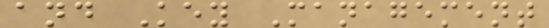and Key Management
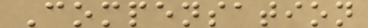Compensation
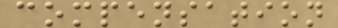compensation
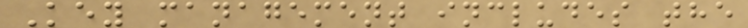Key management includes the
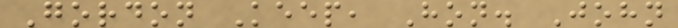Gordon Keep, Hon. John
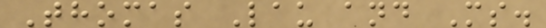Thomas Lau and Ms.
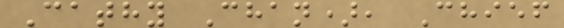Cathy Chan), Chief
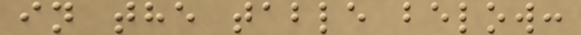in the table below:
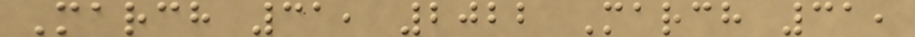March 31, 2022 March 31,
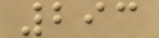293
